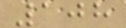108
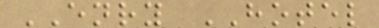ENRY HOTEL
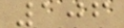106
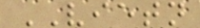VIETN
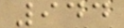944
